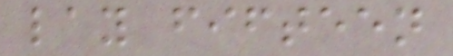lay fifteen
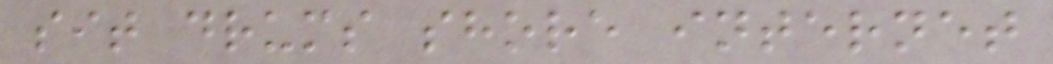sit drums shore internet
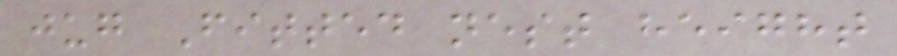jug Fitted nest height
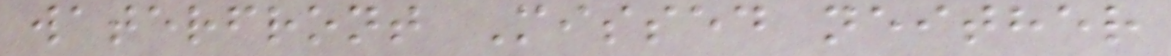waterfront Missed neither
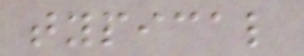typical
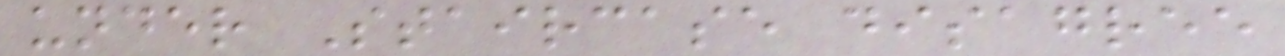under Staircase disagree
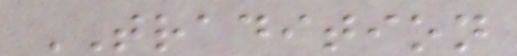TRADITION
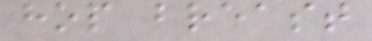hop breast
